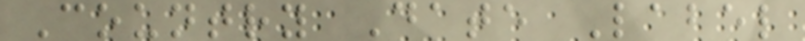Country Date Label
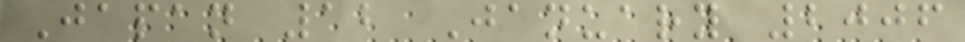Japan 12 January 2006
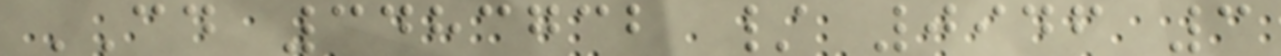CD 3483732 / 0946 3
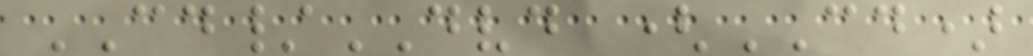CD/DVD (CD)
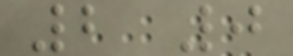2 0
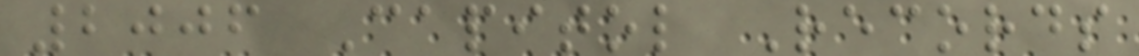2006 Capitol Records
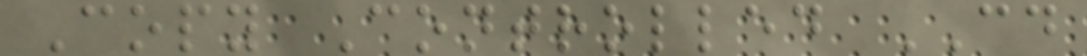Copy Controlled CD
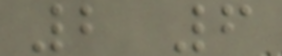2 6
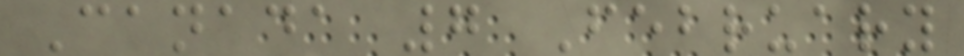Canada 7 February
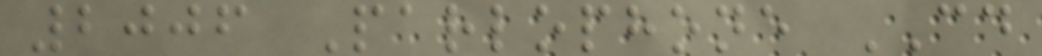2006 Parlophone CD
